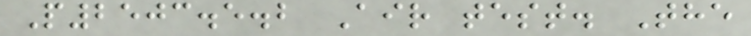P2503.5.2 Air test. The
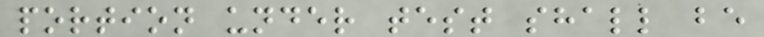portion under test shall be
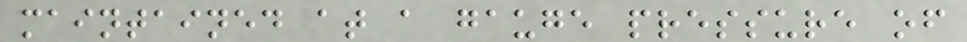maintained at a gauge pressure of
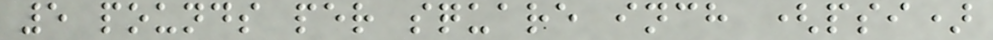5 pounds per square inch (psi)
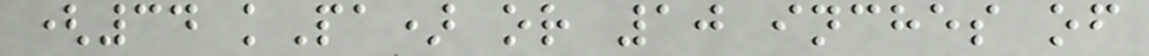(34 kPa) or 10 inches of
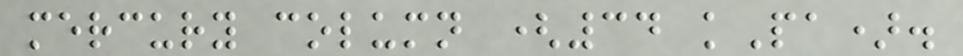mercury column (34 kPa).
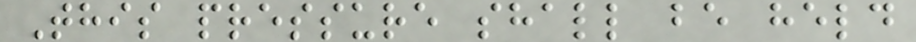This pressure shall be held
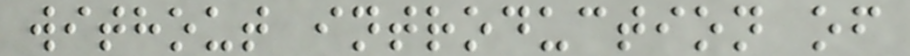without introduction of
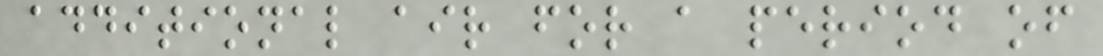additional air for a period of
